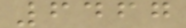6467
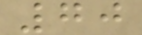70
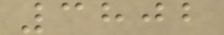3802
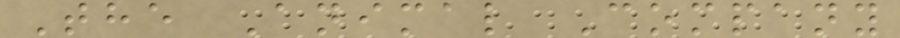The Animal Company
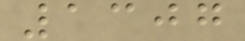1307
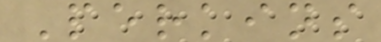Perkins
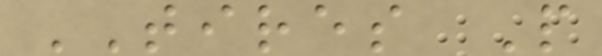TIRES P
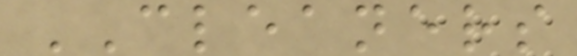CLEANERS
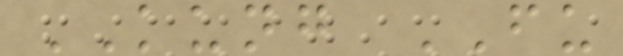KUNG FU
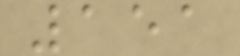151
